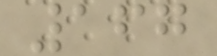167
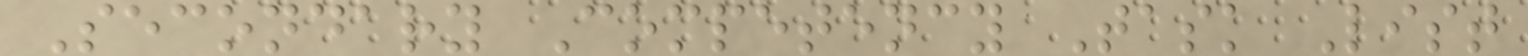Secondary Competency Task List
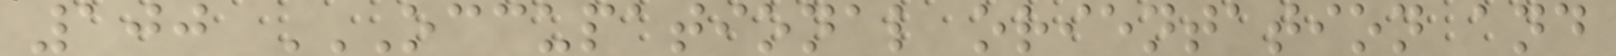100 OCCUPATIONAL ORIENTATION AND
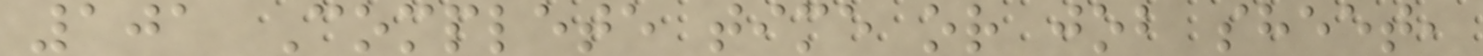101 Complete time or job sheet,
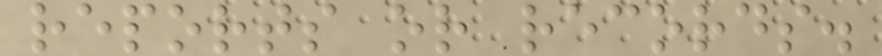reports or records.
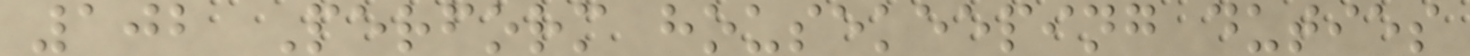102 Perform housekeeping duties
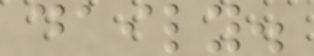daily.
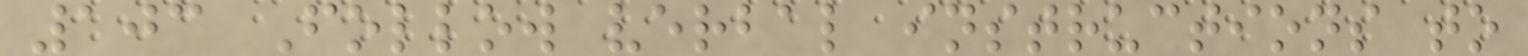103 Follow verbal instructions to
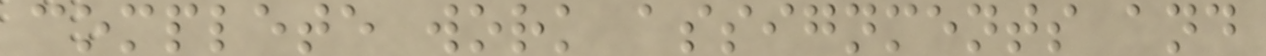complete work assignments and
